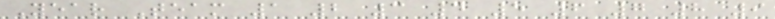Year Team 1 2 3 4 5 6 7 8 9
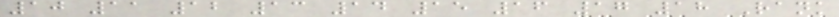10 11 12 13 14 15 16 17 18 Rank
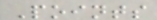Points
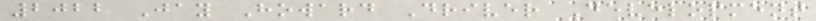2022 Jay Howard Driver Development
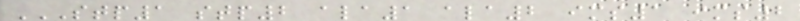STP1 STP2 ALA1 ALA2 IMS1 IMS2
